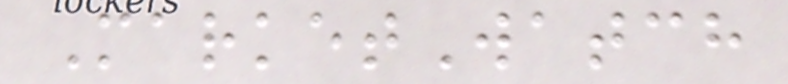MarketWatch
